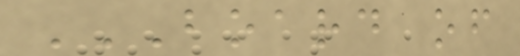BOARD OF
